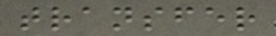transfer
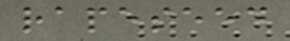rapeseed
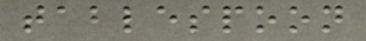tablespoon
